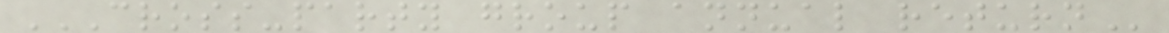CROSS-PARTY GROUP ANNUAL RETURN
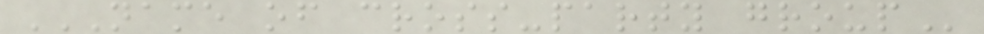NAME OF CROSS-PARTY GROUP
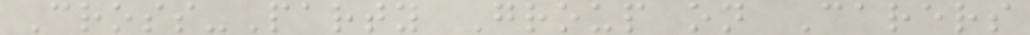Cross-Party Group on Carers
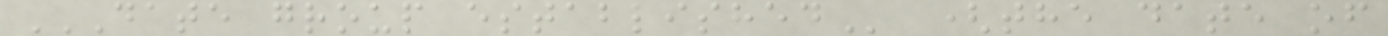DATE GROUP ESTABLISHED (the date of
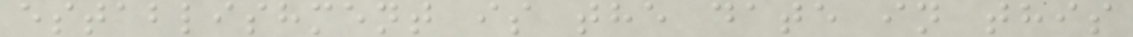establishment is the date in this
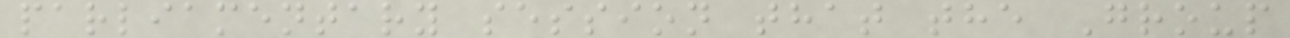parliamentary session that the Group
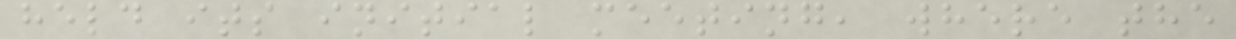held its initial meeting, where the
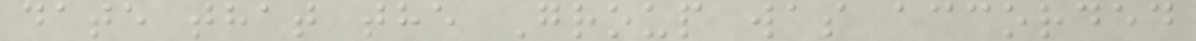date that the Group was accorded
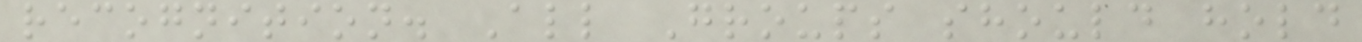recognition. All Groups should hold
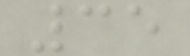35
